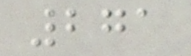271
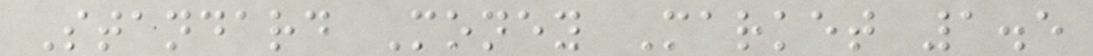Standard Money Market 1.5
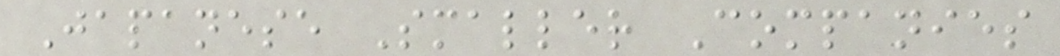Japanese Smaller Companies
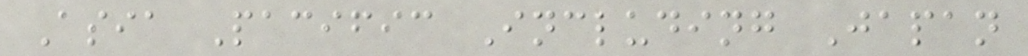Asia Pacific Including Japan
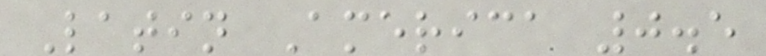Latin America 0.5
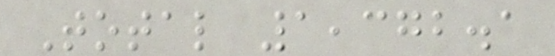Total 1,372.1
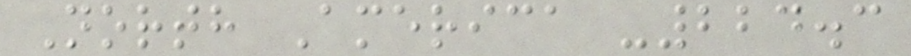North America -224.3
